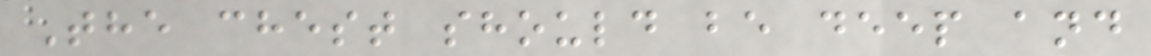The chest should be deep and
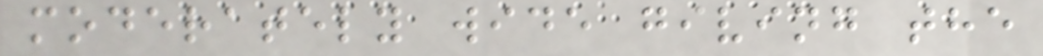moderately wide giving the
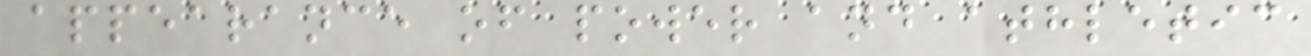appearance of power and athletic
